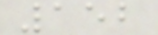152
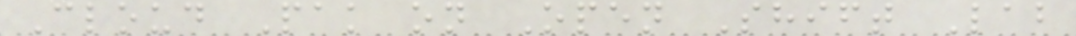Cloud Pak on Open Shift Lab
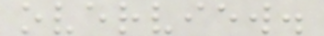overview.
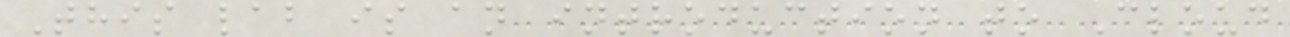This lab is an introduction to Cloud
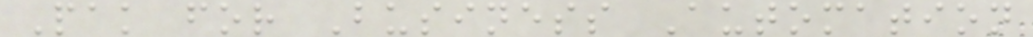Pak for Business Automation
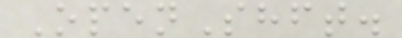OpenShft.
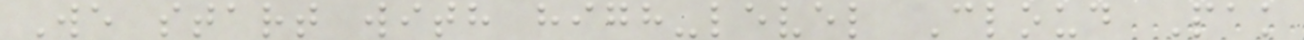We start with high-level Cloud Pak
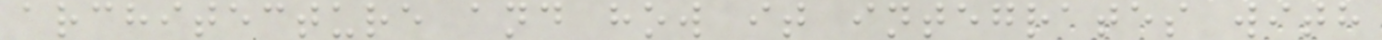architecture and how it integrates with
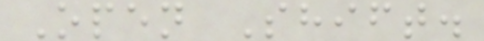Open Shift.
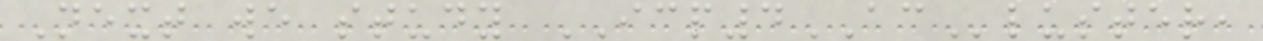Next we study ICP4ACluster,
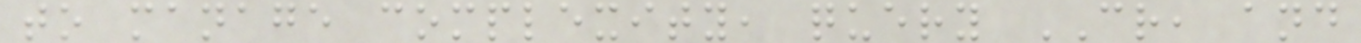to manage complexity, query CR, and
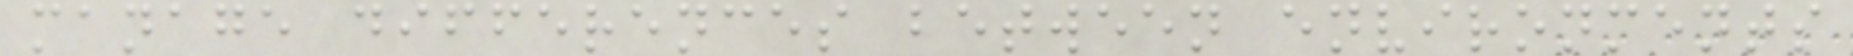manage differences between environments
